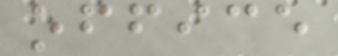office
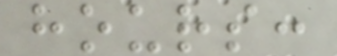hours:
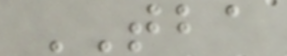TBA
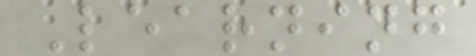Learning
